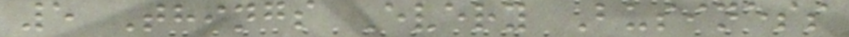5 Things Every Business
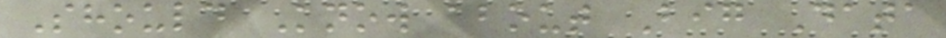Should Know about Big Data
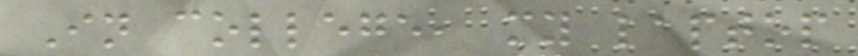In college, my laptop
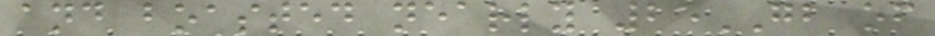and boasted nearly 25GB of
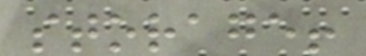storage!
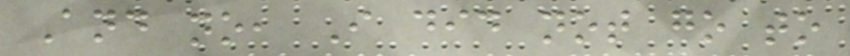And no, I did not go to
